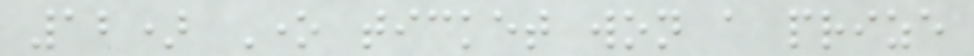12) One ticket won a prize
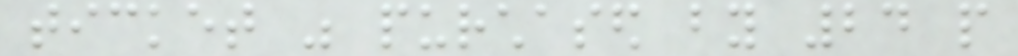ticket was purchased by 24 people
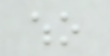who
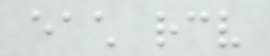each receive
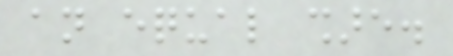an equal share.
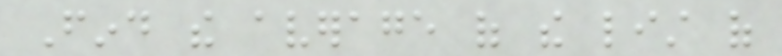Find the average of the list of
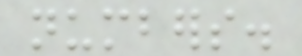numbers.
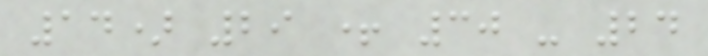14) 29 + 30 - 24
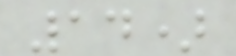14)
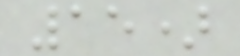15)
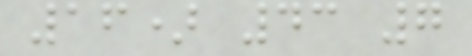16) 43 7
